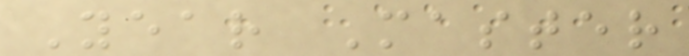Year Master
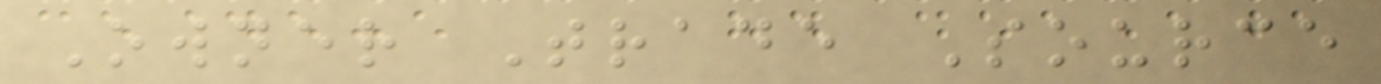Owner Trade Source
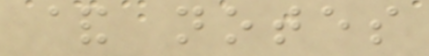& notes
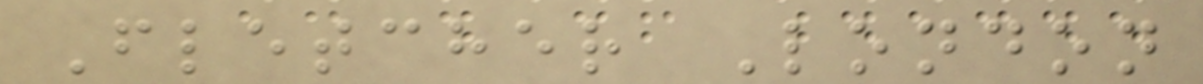Fletcher London
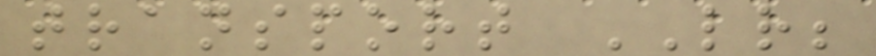transport LR;
